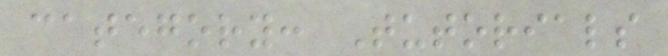category: Tutorials
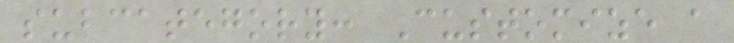subcategory: Customize a
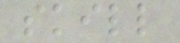skill
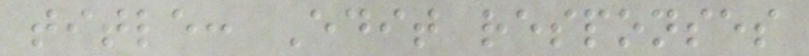title: Edit responses
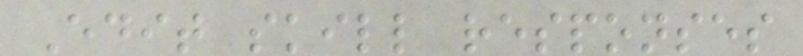Edit skill responses
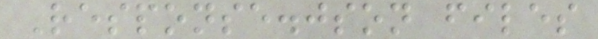Response.json files
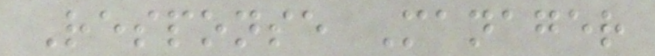Response Manager
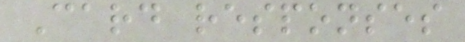Card responses
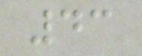43
